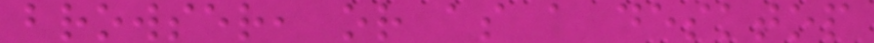browser, or as a desktop
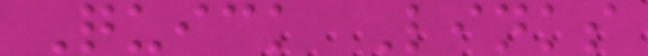Quick Links
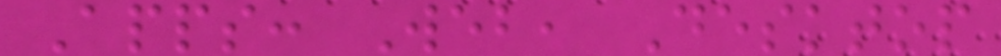Apps: Web, Desktop
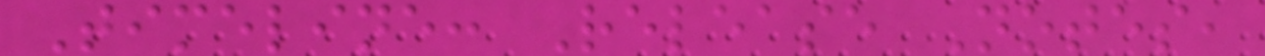Timeline: Release Notes,
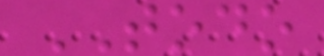TODO
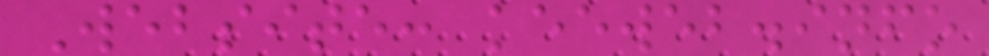Website: keeweb.info
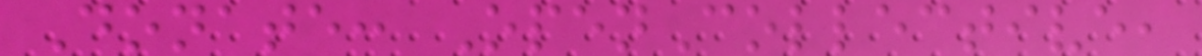Donate: OpenCollective,
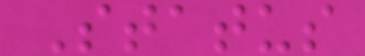Status
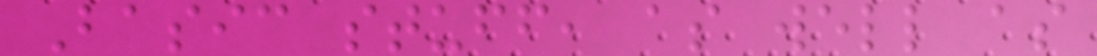Basic stuff, as well as
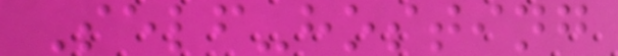Self-hosting
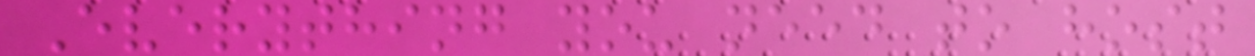Everything you need to host
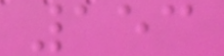153
